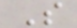S
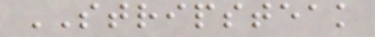STRIPSTEAK
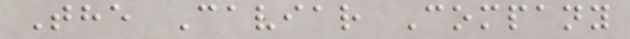The Caviar Company
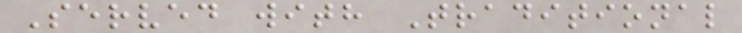Served with Traditional
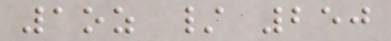1oz / 250
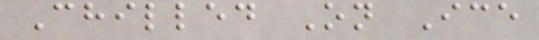Chilled On Ice
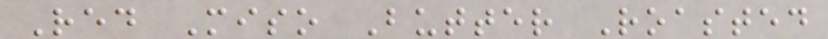Red Miso Butter Roasted
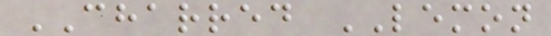CHARRED LEMON
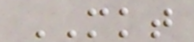MKT
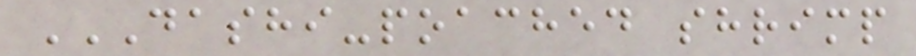DASHI-POACHED SHRIMP
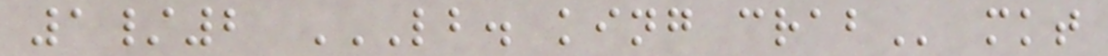1/2 LB. KING CRAB mkt
